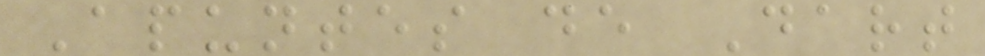Apuntes de Dart
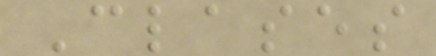Clases
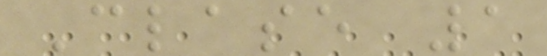Clase 1
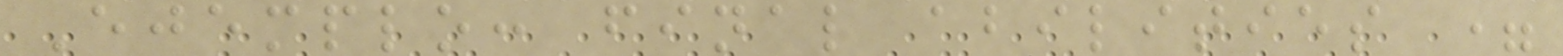Ejemplo: final abilities =
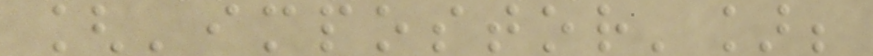['impostor'];
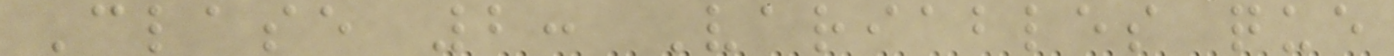Clase 2: Variables que
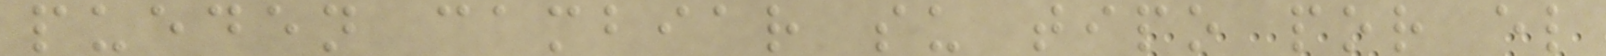pueden cambiar su tipo por el
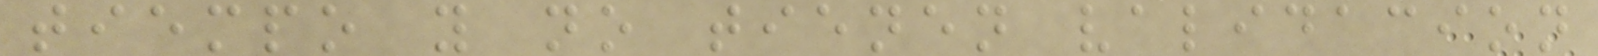tiempo y no tienen validacion
